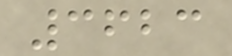3623
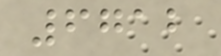6712
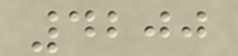4200
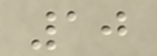10
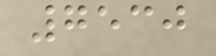7530
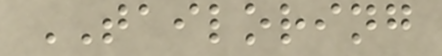TAILORING
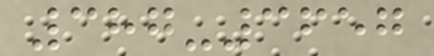387-3657
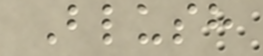Blush
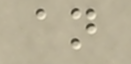an
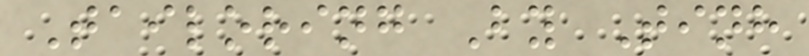Tailoring By Tinh
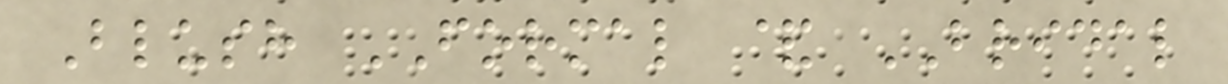Blush FORMAL & BRIDAL
